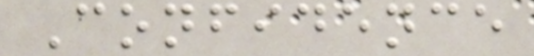Confidence
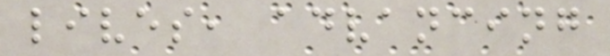lives, advancing
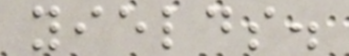yields.
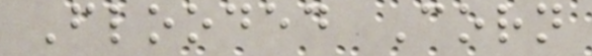Flooded Corn
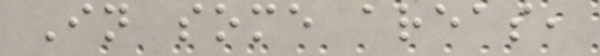In some areas,
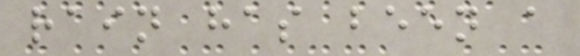rain has been a
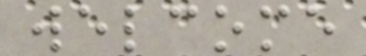welcome
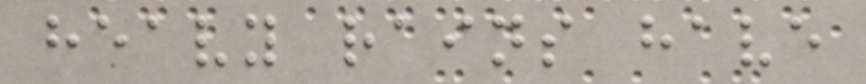heavy rains have
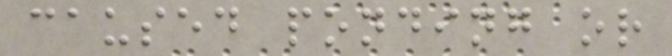caused ponding or
